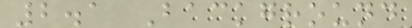2.1 Background
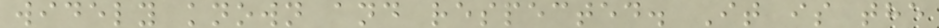widely known and respected. It is the
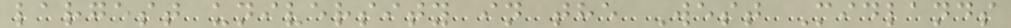largest university in the West Midlands
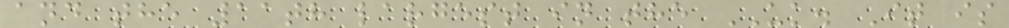and the 11th largest in the UK. It is
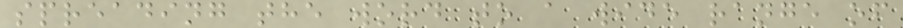spreading the word to a wide range of
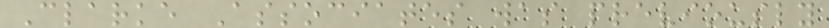Clarke Associates was previously
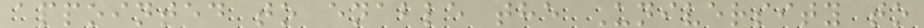appointed to enable the University to
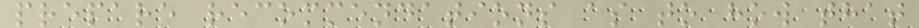prepare recommendations as to how that
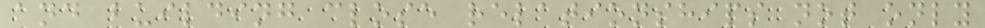and building close relationships not only
